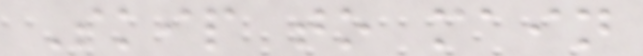Skip to main
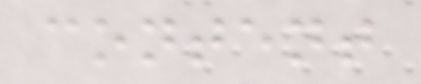content
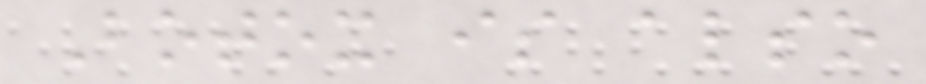Botox is also
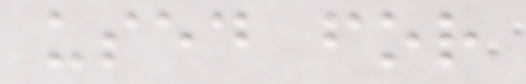used for
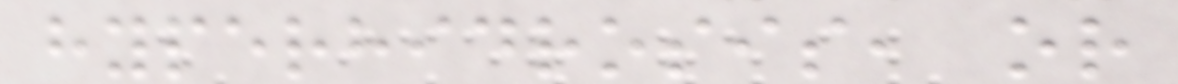hyperhidrosis, or
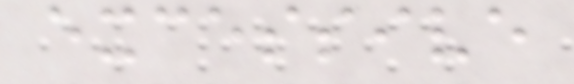excessive
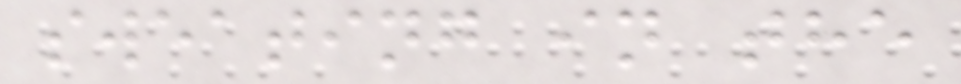sweating in the
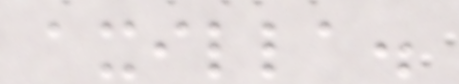axilla.
